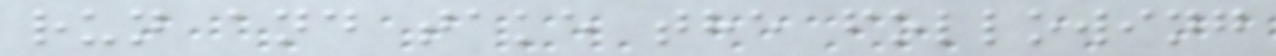run and take the following
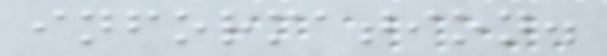information.
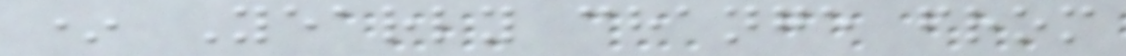* Yearly change from
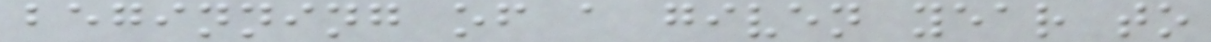beginning of a given year to
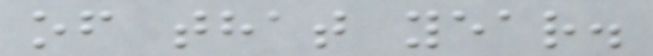of that year.
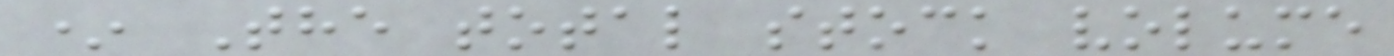* The total stock volume
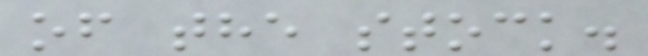of the stock.
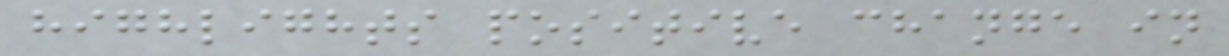highlights positive change in
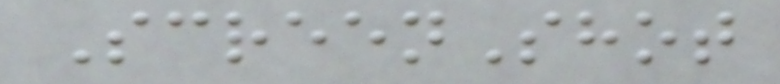ScreenShot
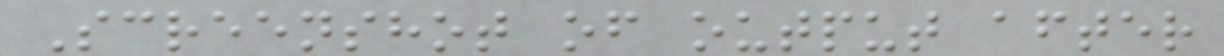Screenshot of output after
